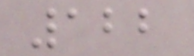122
